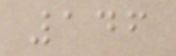146
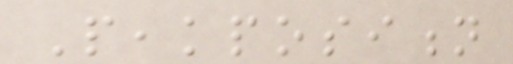Peakposition
